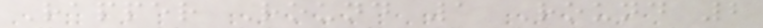Rapper Round 1 Round 2
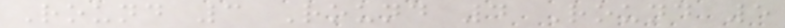Round 3 Round 4 Round 5
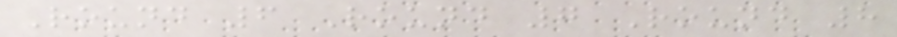Round 6 Round 7 Round 8
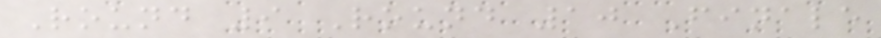Round 9 Round 10 Finale
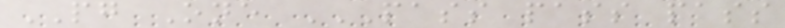PG One PASS PASS PASS
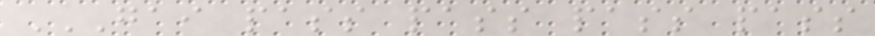GAI PASS PASS PASS PASS
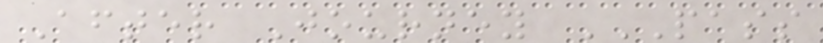After Journey PASS
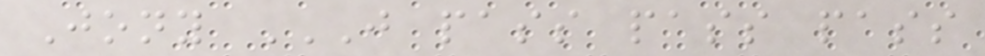Jony J PASS PASS PASS
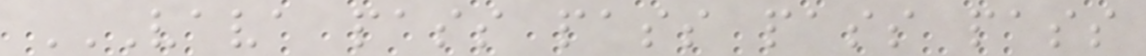VAVA PASS PASS PASS PASS
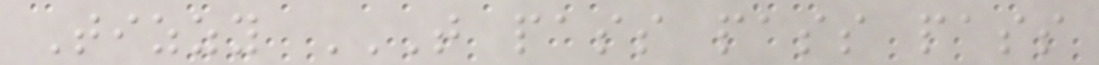Tizzy T PASS PASS PASS
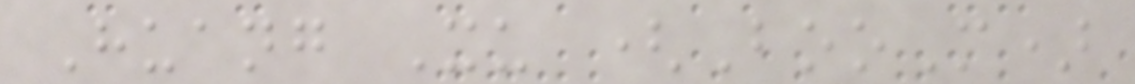Huang Xu (BooM)
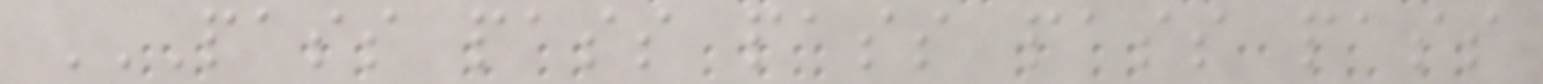PASS PASS PASS PASS PASS
